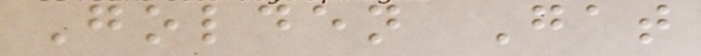Golden Gat
